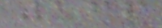166
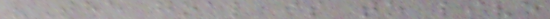"The goal is to live
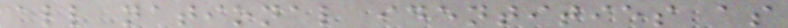all national identities as
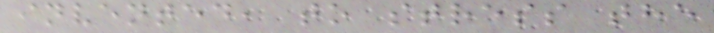invented, to stress the
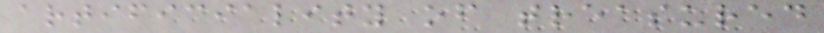artificiality of treasured
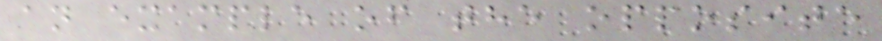an example of the opposite
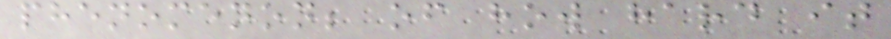phenomenon; of how hard it
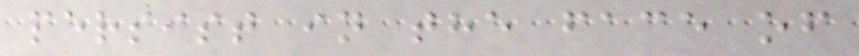persist in the face of
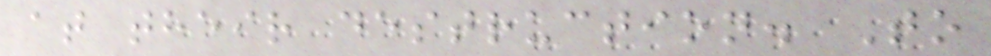at their destruction. To
